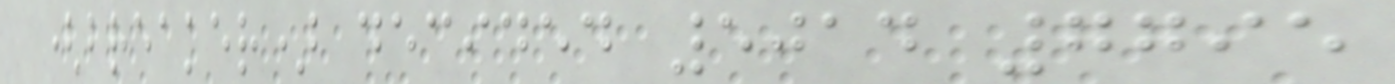(breaker) decided 5014 7795
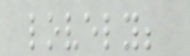lovely;
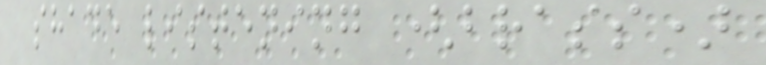shade listening (brass)
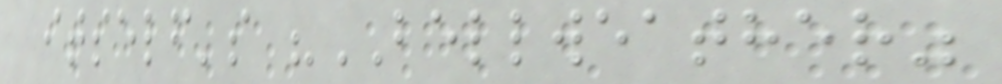itself's "BELLWEATHER"
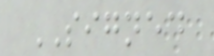SIGNED
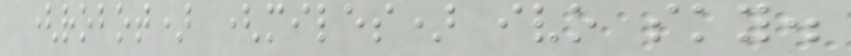(robot) (miles) ivo sky.
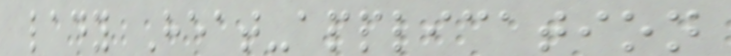lady Heat-application
